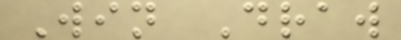Win Draw
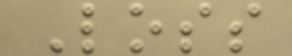Loss
